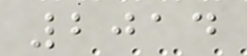2014
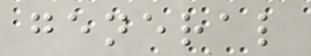general
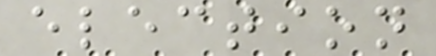election
